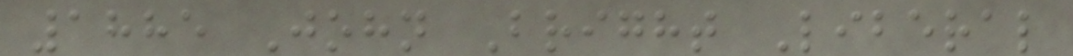1885 John Bright Liberal
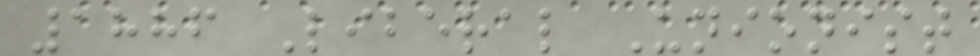1886 Liberal Unionist
